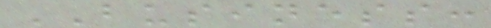BUSINESS:
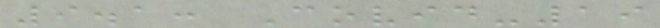9.1: Covid-19
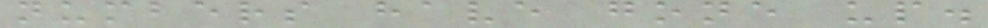numbers have gone up.
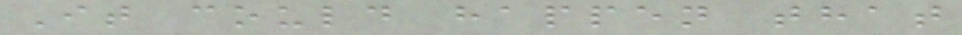It could happen that
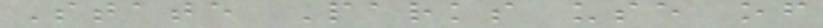State Parks use of
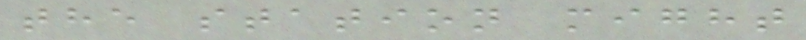the station might
